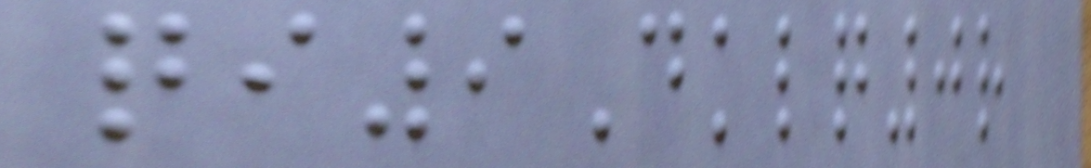qi9Dklq0r
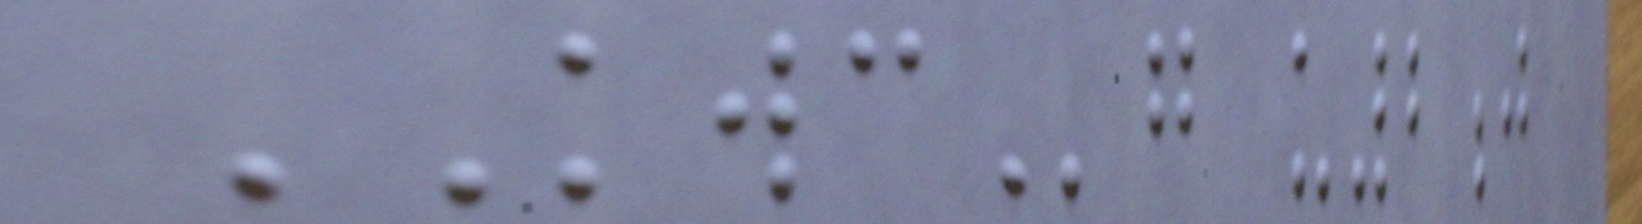KWCg u2j
